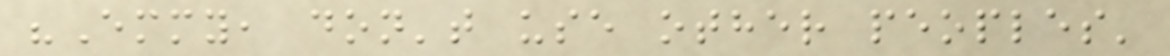"Emmy, don't use other peoples'
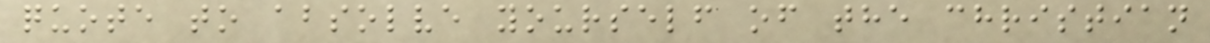quote to absolve yourself of the christian
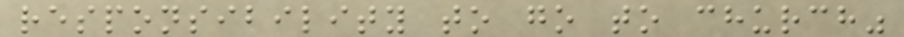responsibility to go to church"
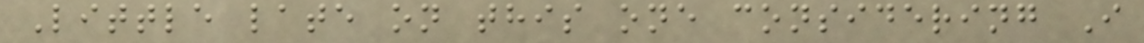Little late on this one considering I
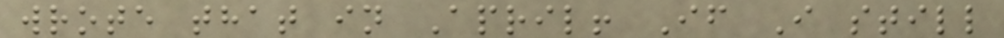wrote that in April! If I still
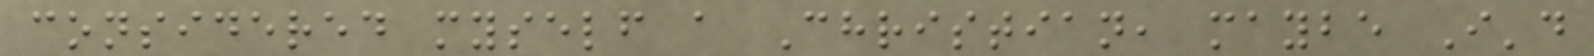considered myself a Christian, maybe I'd
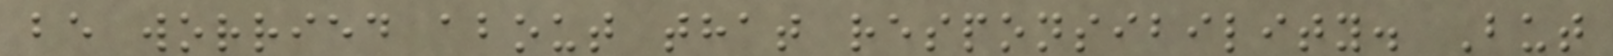be worried about that responsibility. But
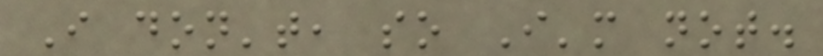I don't, so I'm not.
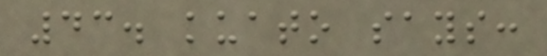43. kuato says:
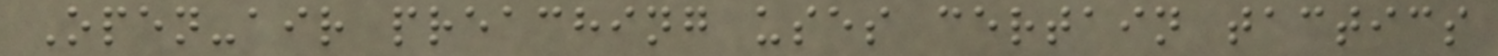Open-air preaching uses certain tactics
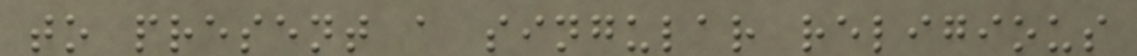to present a singular religious
